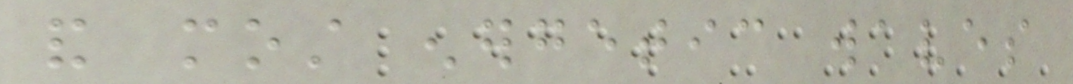and most energetic waves
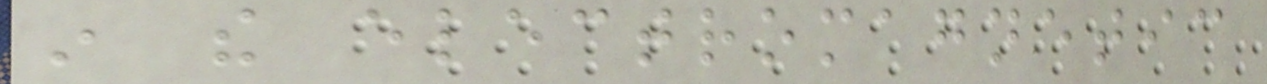in the electromagnetic
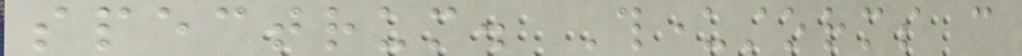spectrum. Thunderstorms can
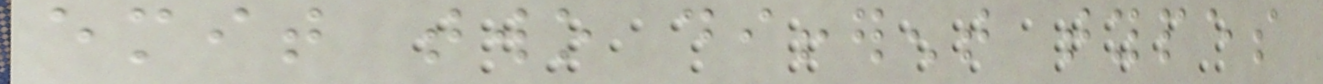emit two different types
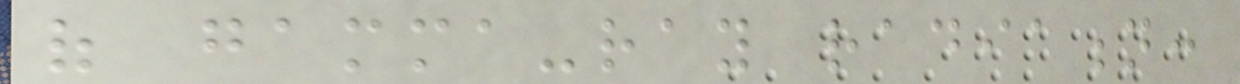of gamma-ray radiation:
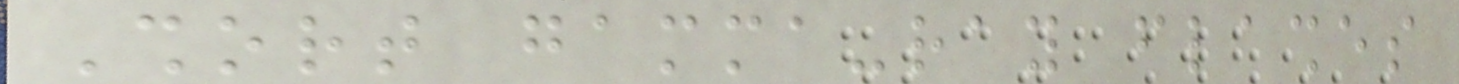Short gamma-ray flashes
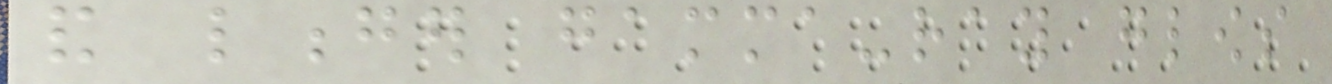and longer gamma-ray glows
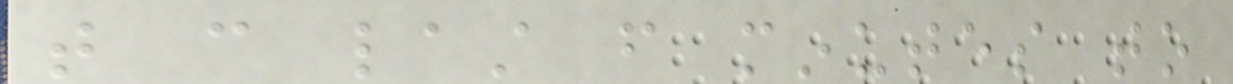that can last from minutes to
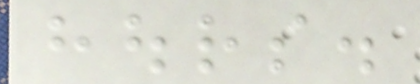hours.
